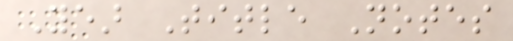Year Title Notes
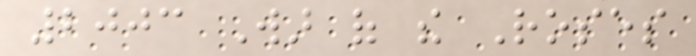2003 War of the Roses
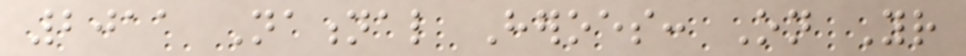2011 National Heroes: On Your
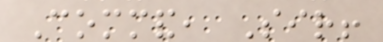Command, Sir!
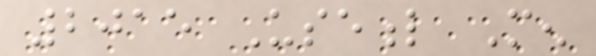2015 Useful Men
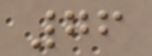76
